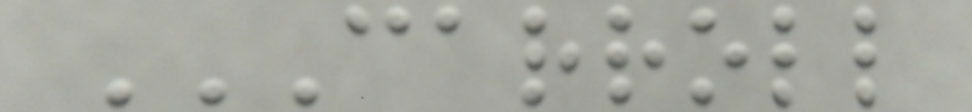CARROLL
